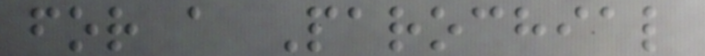for a Parochial
